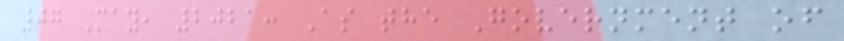07 May, 2021: As the Government of
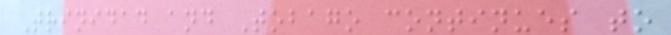Trinidad and Tobago continues to
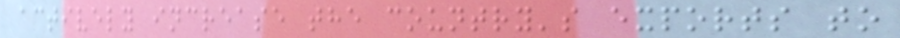actively increase the country's exports to
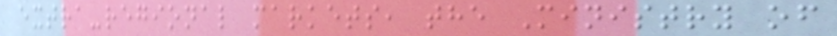extra-regional markets, the Ministry of
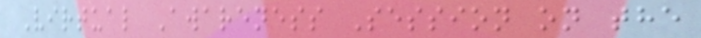Virtual Awareness Session on the
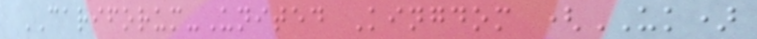CARIFORUM-United Kingdom (UK)
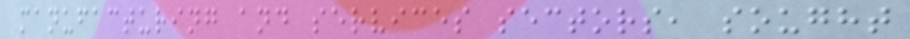manufacturing and services sectors, sought
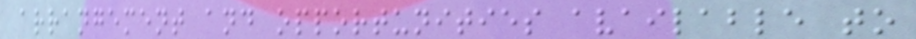arrangement and opportunities available to
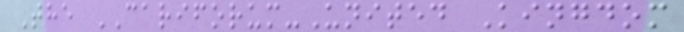The CARIFORUM-United Kingdom
